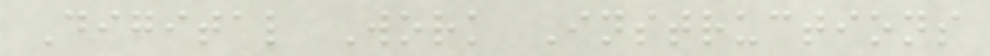Digital Work Instructions
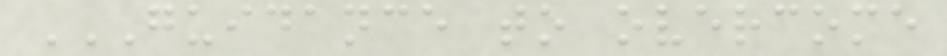GUIDANCE TO OVERCOME
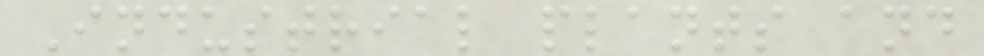Industrial plants and
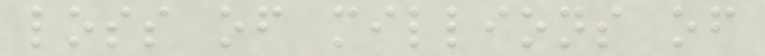loss of millions of
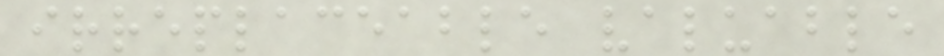irreplaceable valuable
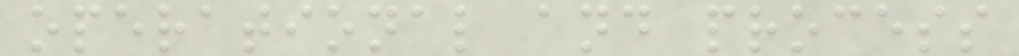operational and process
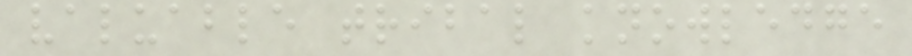valuable tribal knowledge
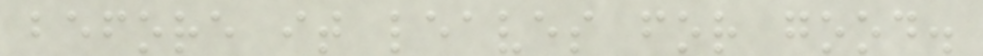before it leaves for good.
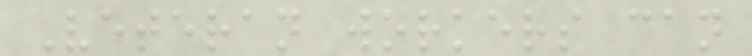Veteran workers can
